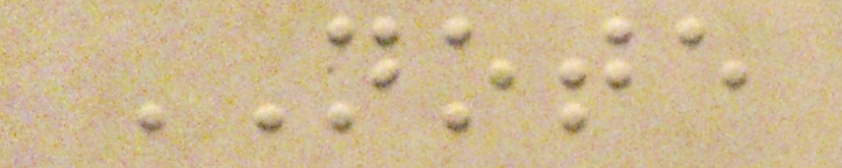NOTE
